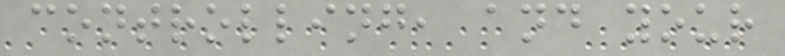controlling, and your
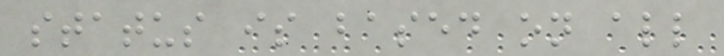status is based on all
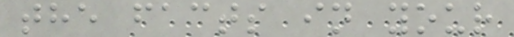the facts in your
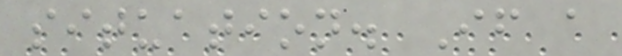situation. If a
